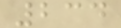234
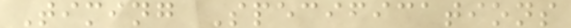Timing Specifications
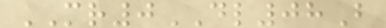MR0DL08B
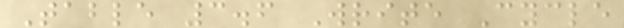Table 3.6 Write Cycle
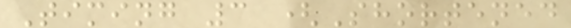Timing 3 (Shortened
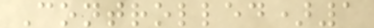Controlled)1
